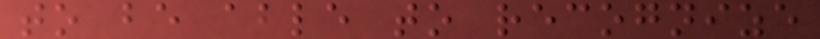to be able to recognize
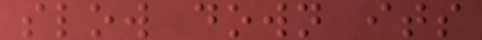slow down its
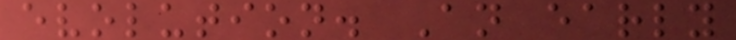evolution. An early
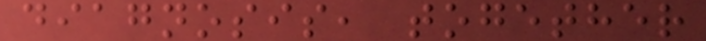diagnosis, together
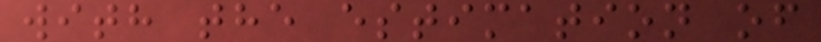with the estimation of
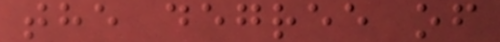the degree of
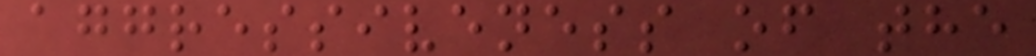aggressiveness of the
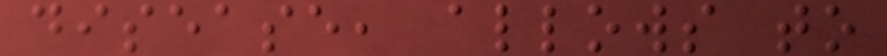disease, allows to
